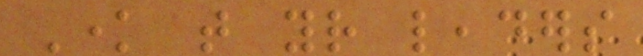Know that your leaders
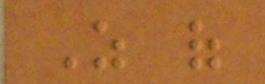As of
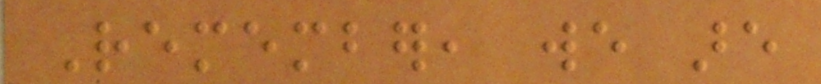Remember, we are
